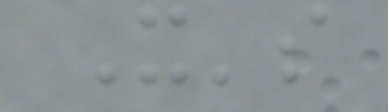It's
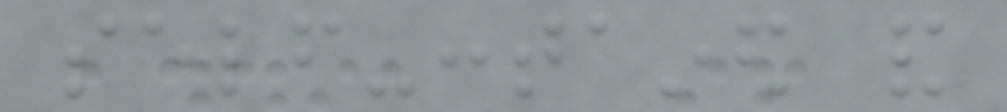self-contained and
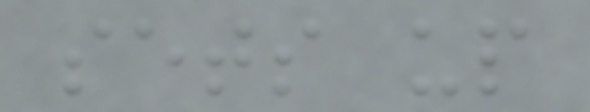sets up
